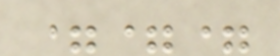===
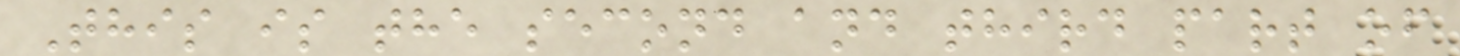This is the second and third part of
